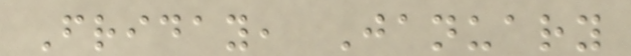Friday, January
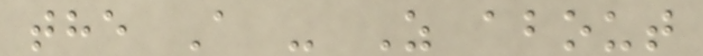the A - Z about
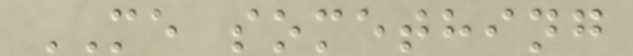ME something
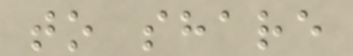to share
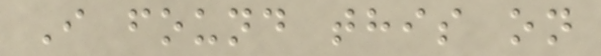I found this on
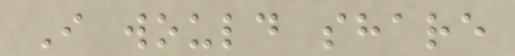I would share
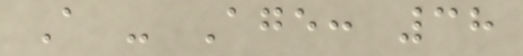A - Age: 38
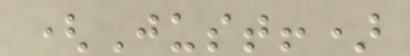(Just!)
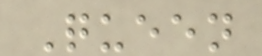Queen
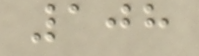108
